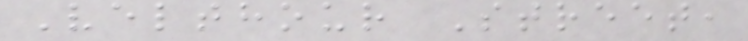Velthour Street,
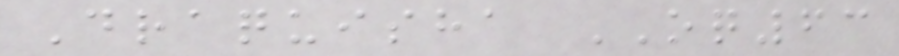Draquisha OQ63
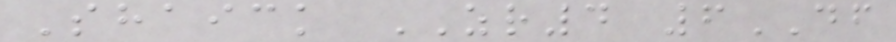Shaick ZR4 6DF
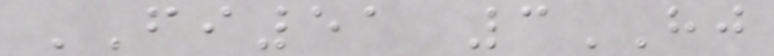FI51 3HJ
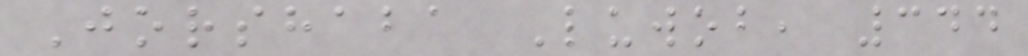Jorshaba Luwob, 344
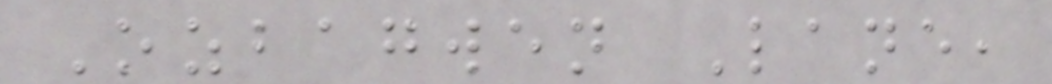Ozbagwen Lane,
